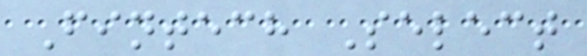Fintech Select
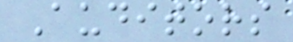Auditors
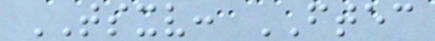TSXV: FTEC
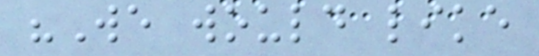"We would like
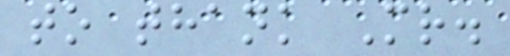to thank Mr.
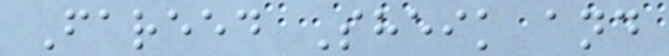Fareed Sheik and
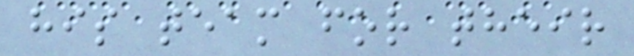his team for their
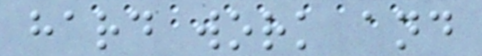hard work and
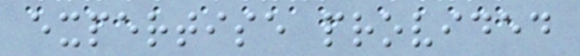expertise provided
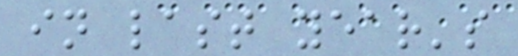in last year's
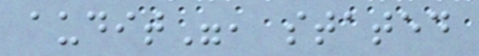audit", stated
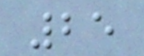25
